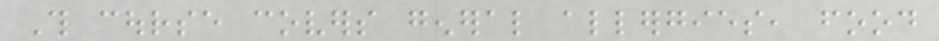This course covers general allergies, food
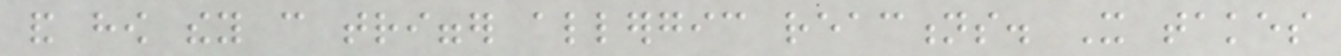and how they can trigger allergic reactions. It takes
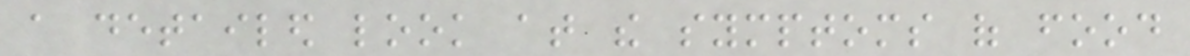a detailed look at the symptoms of food
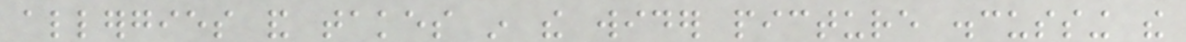allergies and takes in the wider picture discussing the
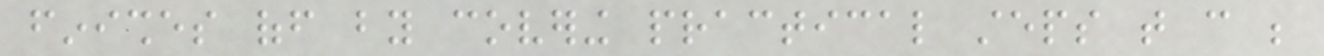finishes off by covering practical steps that can be
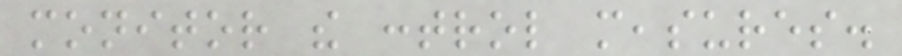monitor the control measures.
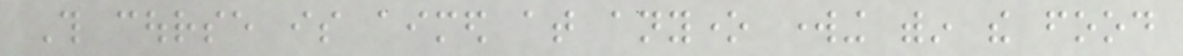This course is aimed at anyone working within the food
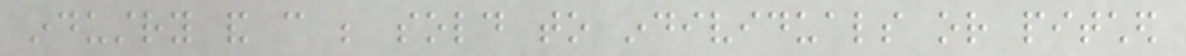industry and can be sold to individuals or pitched
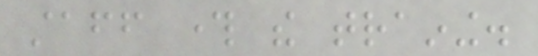staff through the training.
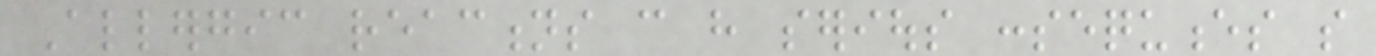Allergic reactions can have serious consequences so
